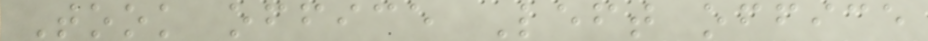Took office Left office
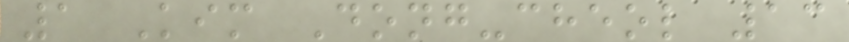1 Kim Dong-cheol 13
